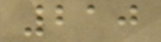210
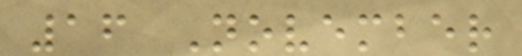16 November
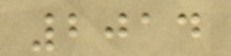2014
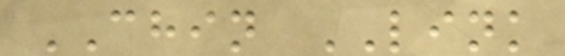CHIN LINK
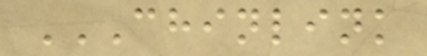CHINLINK
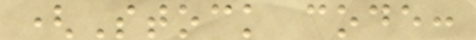(Stock code:
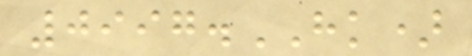0997.HK)
